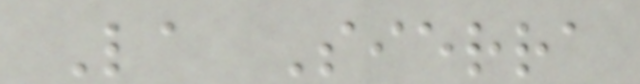La Sierra
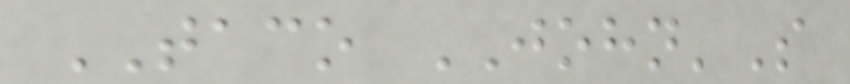TACO JOHN'S
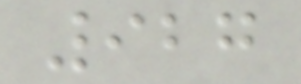927
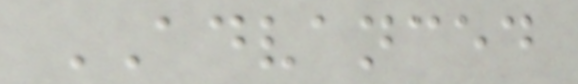ADVANCED
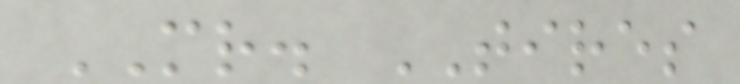MR. TIRES
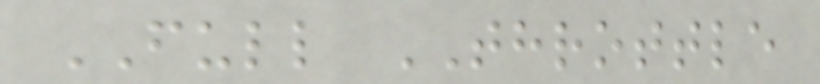FULL THROTTLE
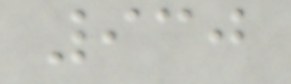930
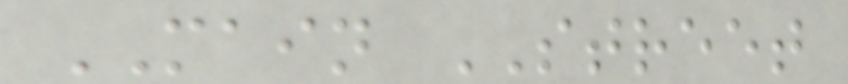MAIN STREET
